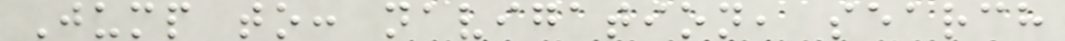Jump to: navigation, search
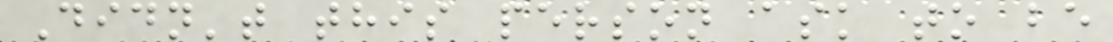Didn't this person ask to be
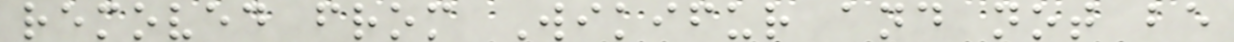removed from Wikifur and not be
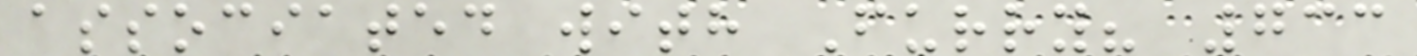associated with Furry? 733
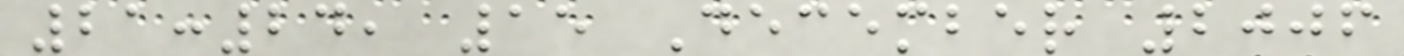21:24, 15 December 2006
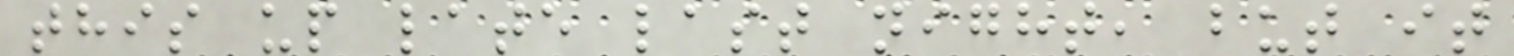this up late last night, but it
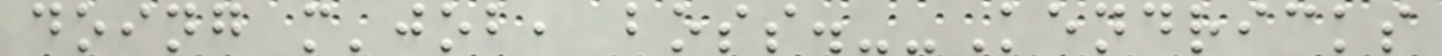doing m'job, boss.--Kendricks
